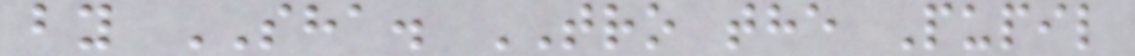by SHA. TRO the Pupil
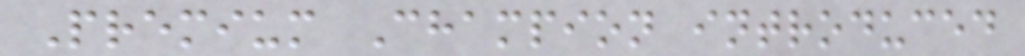Premium Champion introduced
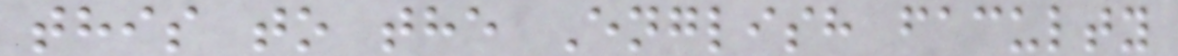this to the English faculty
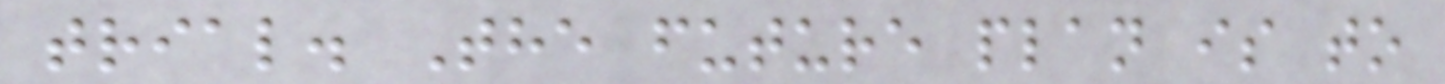trial. The future plan is to
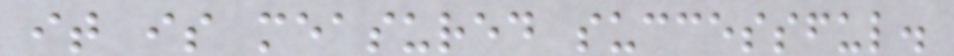it is measured successful.
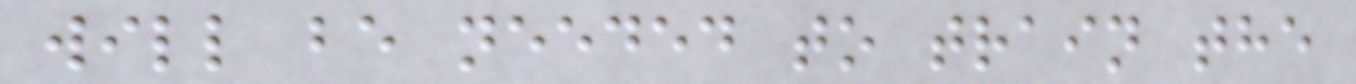will be needed to train the
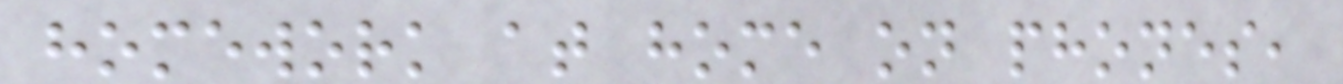homework at home on phones,
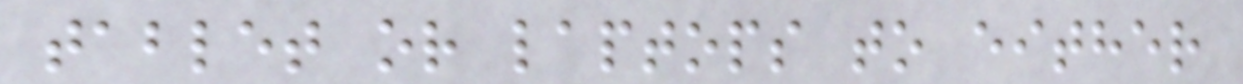tablet or laptops to either
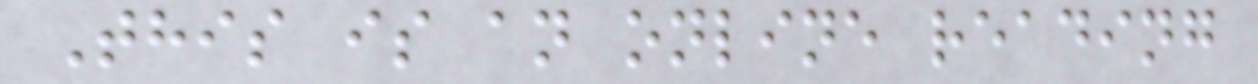This is an online reading
